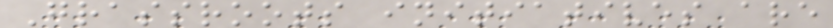Grassroots initiatives are
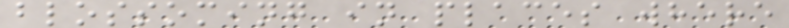blossoming in places where
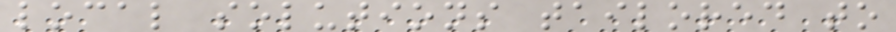local solutions tailored to
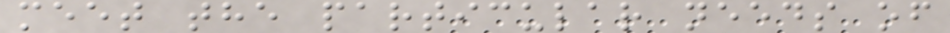meet the particular needs of
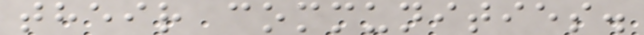their communities.
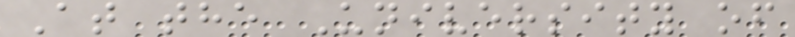At the University of
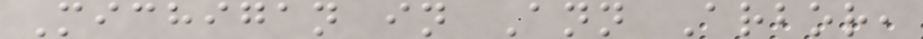Michigan in Ann Arbor,
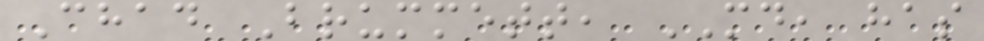Chad Brummett, MD, has
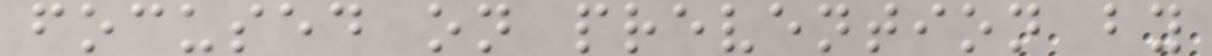focused on prevention by
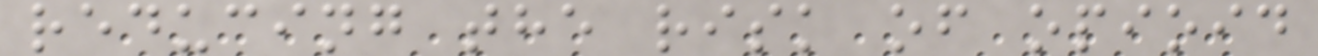reducing the risk of opioid
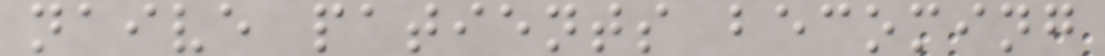naive patients becoming
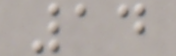14
